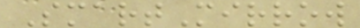SmartMirrow
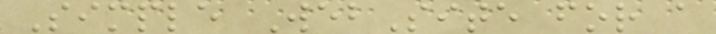Simple WebSite for a
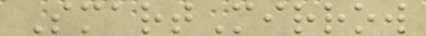SmartMirrow
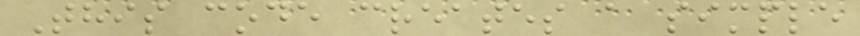This code creates a simple
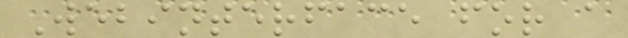Webinterface for a
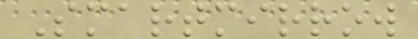Smartmirrow
